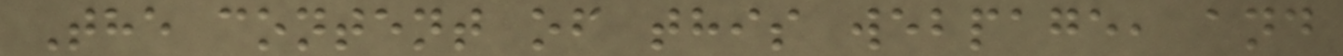The content of this webpage, and
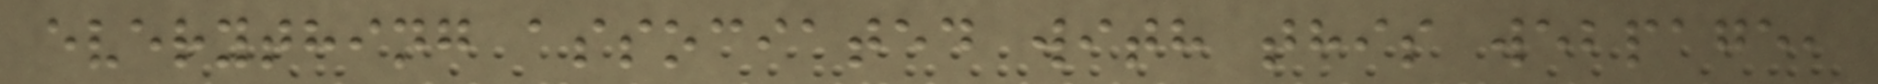everything associated with this webpage,
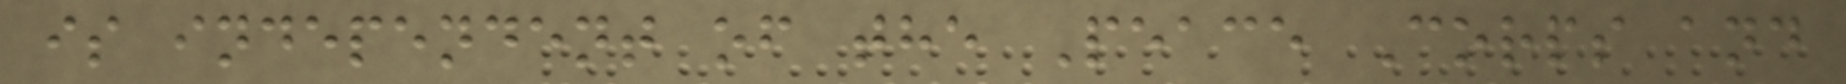is independent of the Peace Corps and
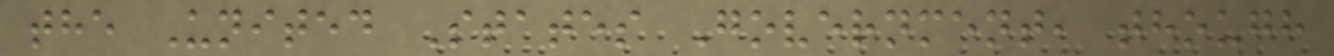the United States Government, though
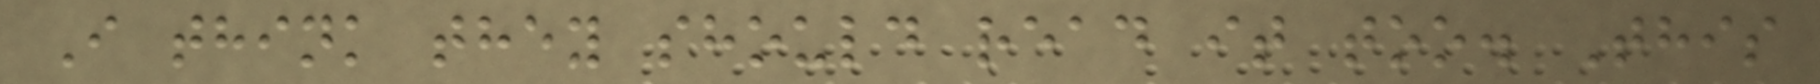I think they should read it too. This
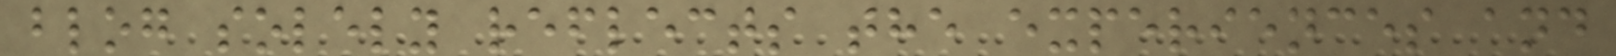blog solely reflects the experiences and
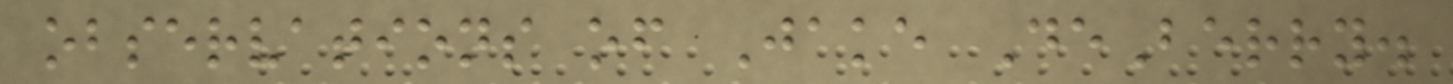observations of Jake DeBerry.
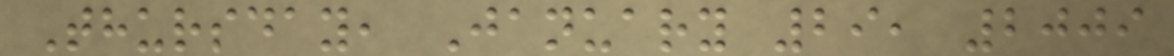Thursday, January 29, 2009
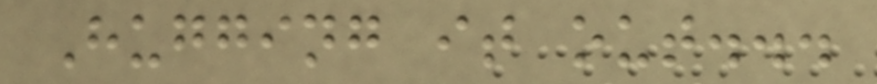Hugging it out...
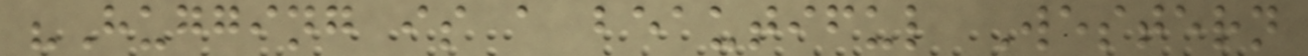"Hugging is a beautiful Western
